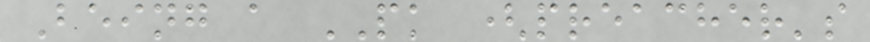Being a PK (preacher's
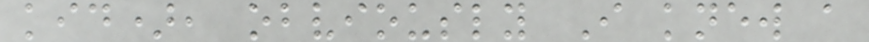kid), obviously I knew a
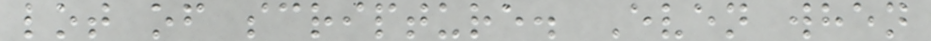lot of scripture. Even when
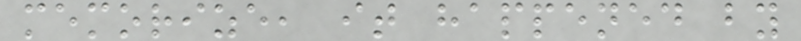memorize, it happened by
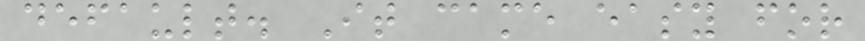default. It came easy for
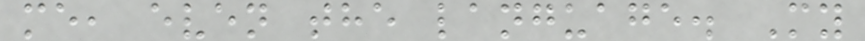me, even the language. My
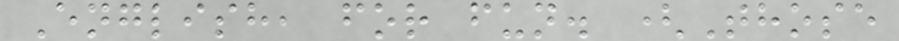English, for fun. (Those
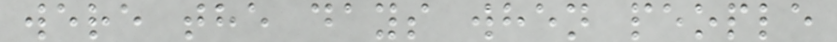were the days when people
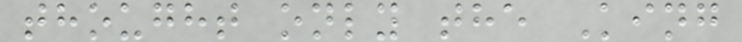thought only the King
